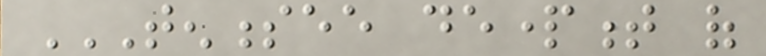TENNESSEE DEPARTMENT OF
